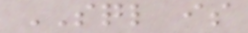SQL is
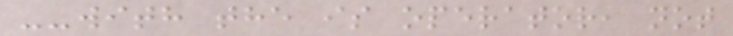--with the is operator, not
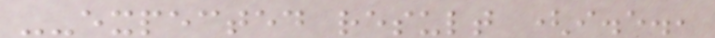--expected result (i.e.,
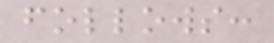follows:
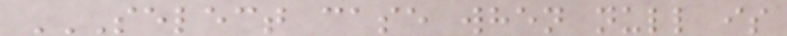SELECT CASE WHEN NULL IS
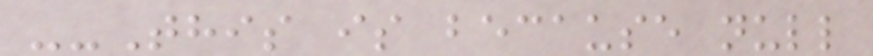--This is because null
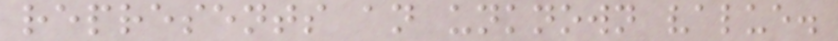represents an unknown value.
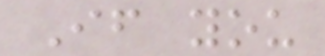If you
